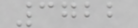3722
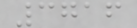3716
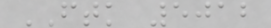FTK 5012
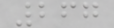267
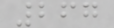267
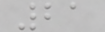21
